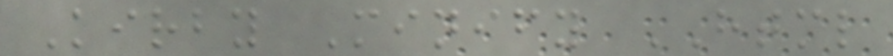Kirby Minify HTML
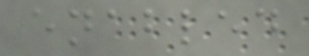enabled
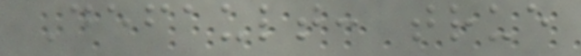Default: true
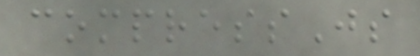compressJs
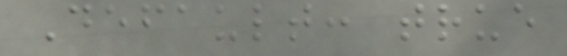Default: true
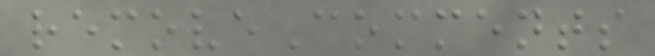removeComments
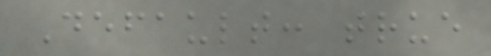Default: true
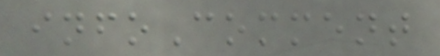infoComment
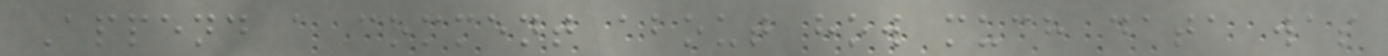Append a comment about how much data was
